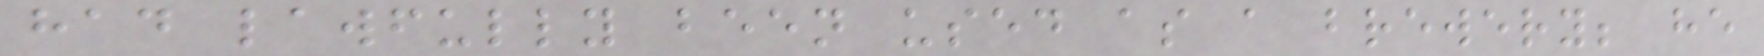had lawfully been used as a brewery; he
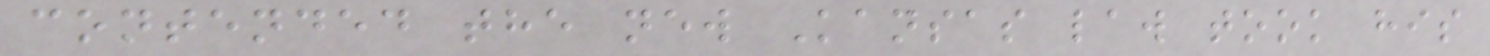contended the new Kansas law took his
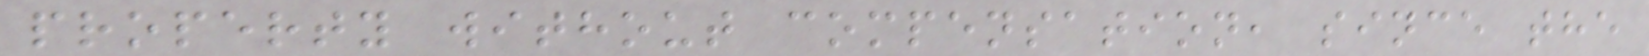property without compensation, since the
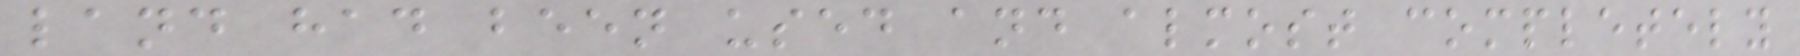land had been used and almost completely
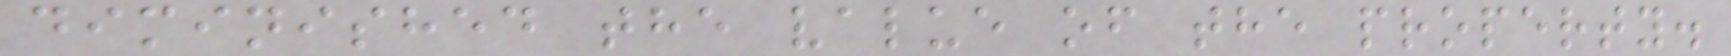diminished the value of the property.
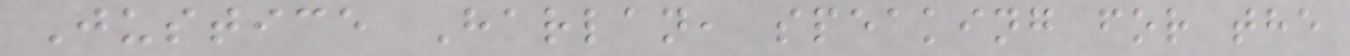Justice Harlan, speaking for the
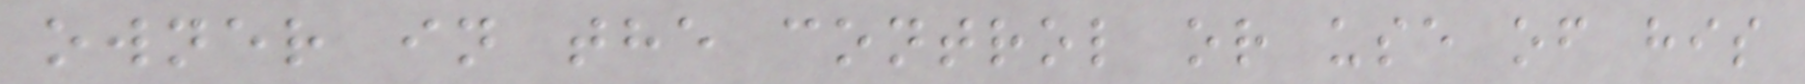owner in the control or use of his
